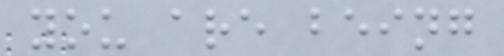you are being
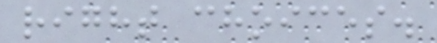right choices.
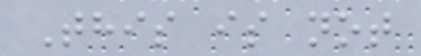This is not
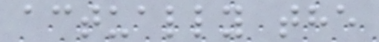actually the
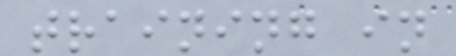training in
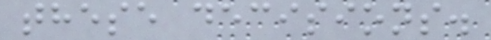these decisions.
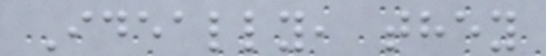Ideally, they
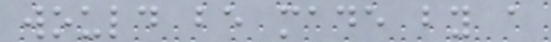would be made by a
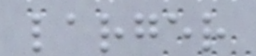larger
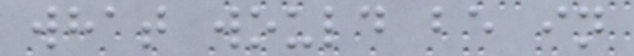what would be in
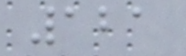121
